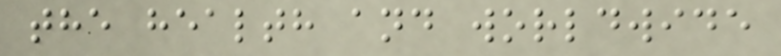the health and worldwide
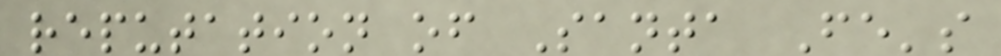reputation of Santa Fe's
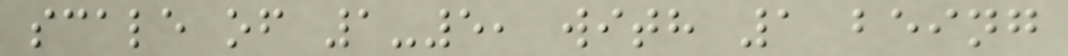scale of 1-5, with 1 being
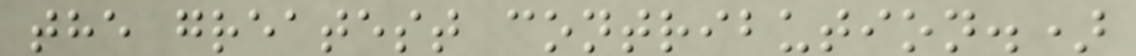the greatest contribution.)
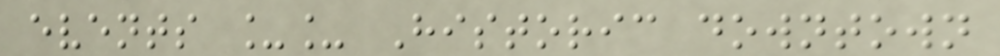events __ Historic downtown
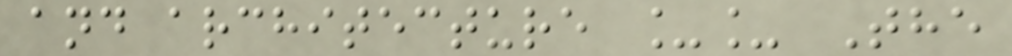and architecture __ The
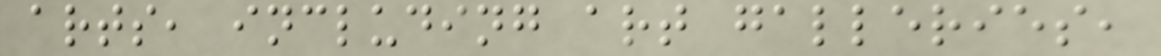arts, including art galleries,
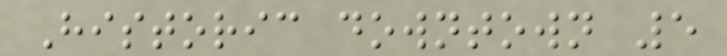Historic downtown 5
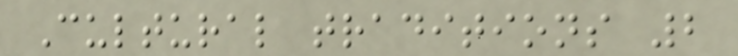Cultural traditions 2
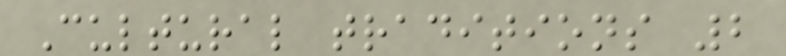Cultural traditions 2
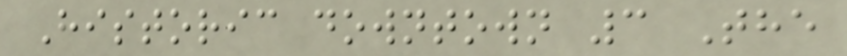Historic downtown 3 The
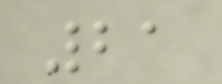21
